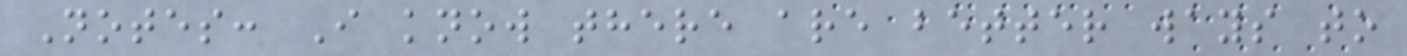Notes: I know there are better ways to
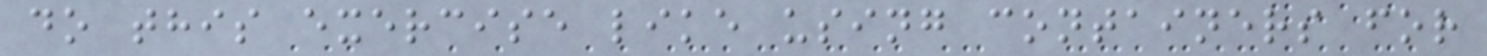do this exercise like using containers for
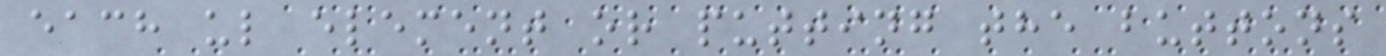each ul element or putting the buttons
